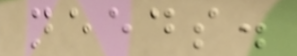needs.
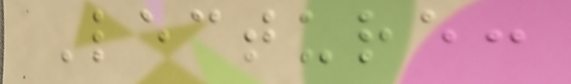Lecture:
